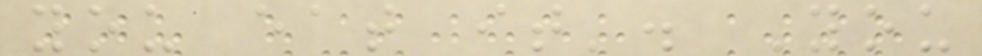you eat it'. You
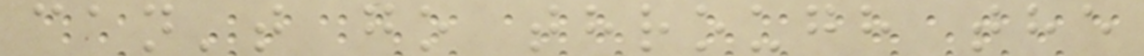can't go through the
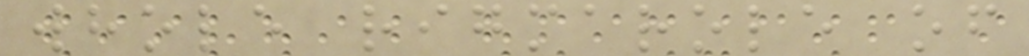whole rigmarole of
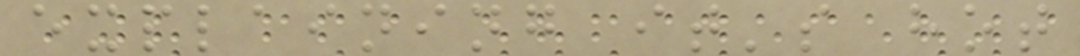explaining it's hot
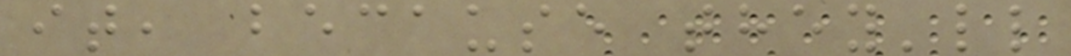it, because they'll
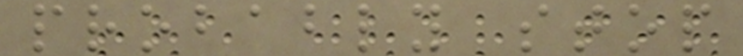probably stop
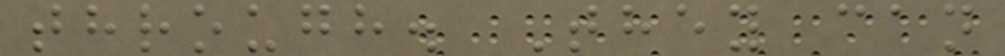through. They can
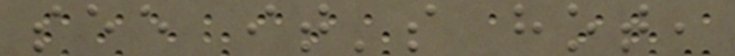see it's hot,
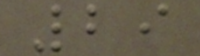29
